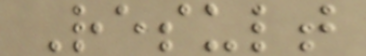Result
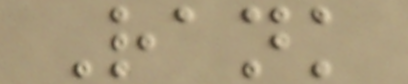Rank
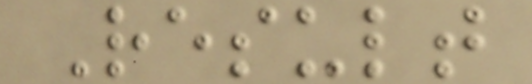Result
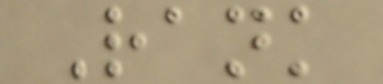Rank
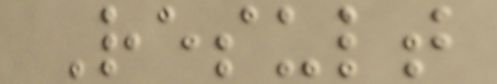Result
